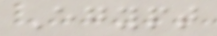Egypt
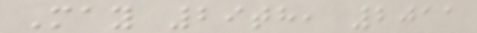May 29th, 2011
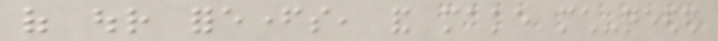of our forefathers, and make much-needed
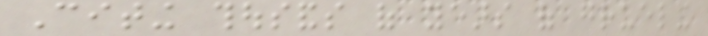Citing thousands of years of grueling
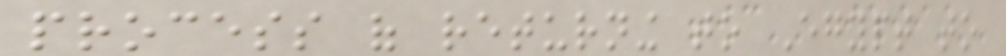process of returning to Egypt to
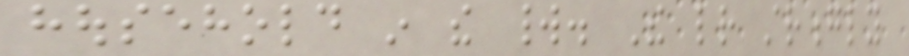household in the world. The letter strongly
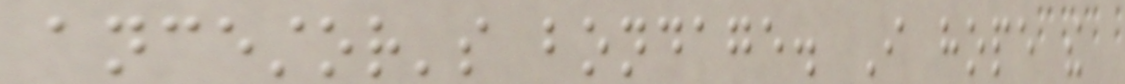ancestor's bondage. I hope the
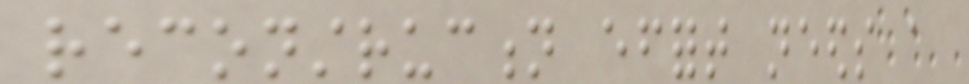reconstruction effort needs a
